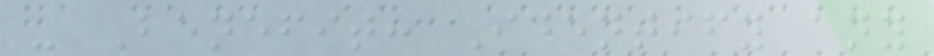- Benefit: Identify any
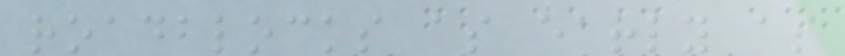roadblocks as early as
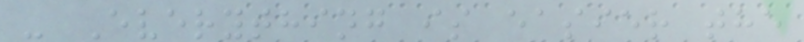- Everything is easier the
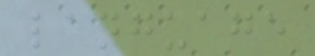language
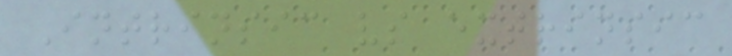Intrinsic vs extrinsic
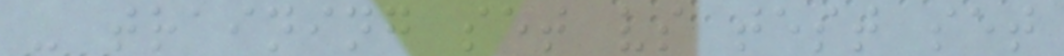- training set vs test set
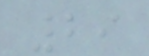29
